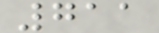711
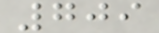709
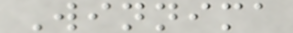Winnima
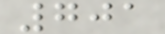701
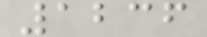1236
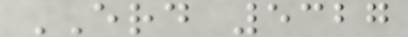ERD 5327
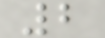2
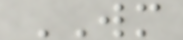WM
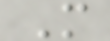M
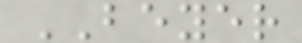BEYER
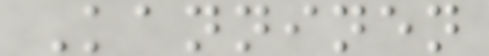Kanninen
